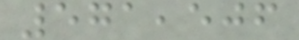571,506
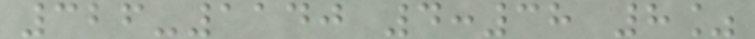326-1140 4:38 8%
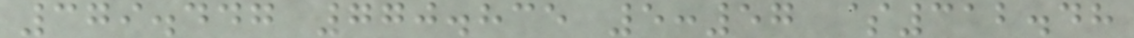379.447 770.835 5:57 $312.48
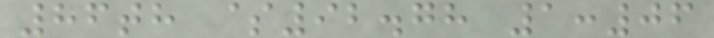86th $92.78 1:06
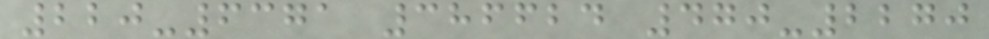220-6371 386624 470-2270
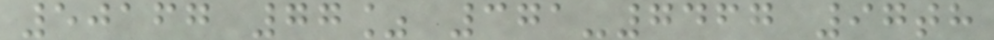50167 77% 371-7467 97th
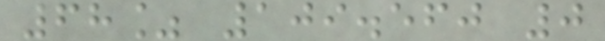68% 109.560 0
